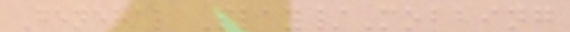General Play/Mobbing
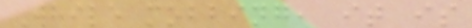While mobbing, it is
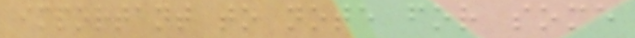important to note for some
